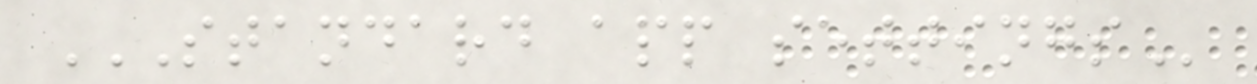STANDARD APP SETTINGS
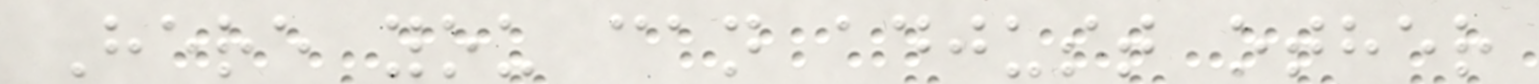Here you can adjust other
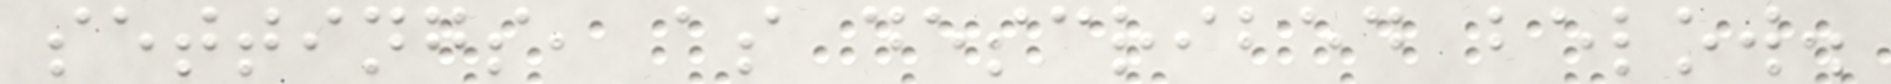settings, as described below.
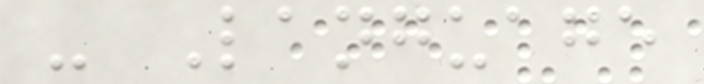- Language
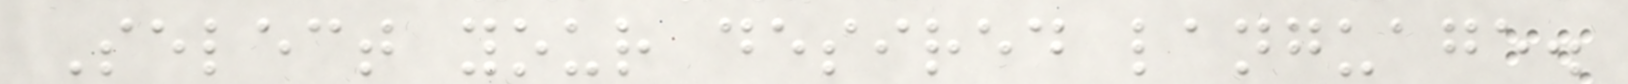Select your desired language.
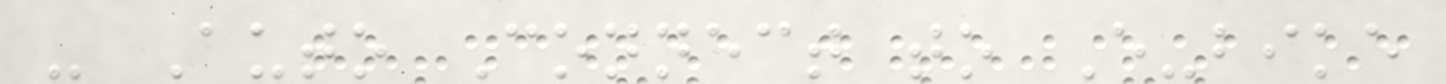- Auto Connect to E-bike
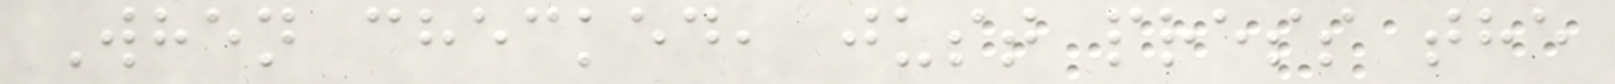When checked, just press the
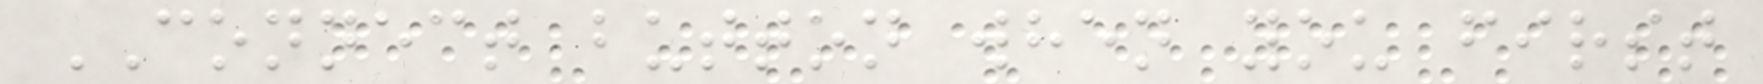CONNECT button when you first
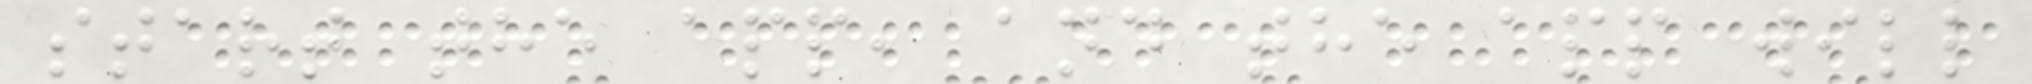start the app, and the app will
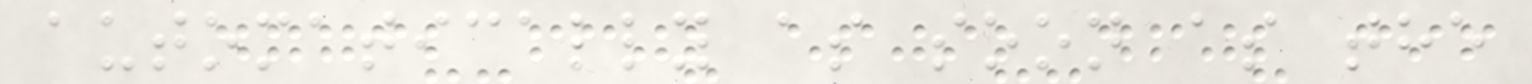automatically as soon as the
